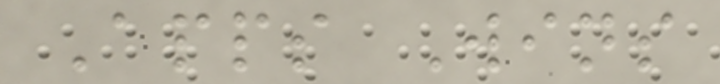Apps Wins
